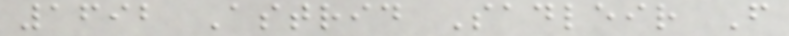1692 Astrid Sadleir F
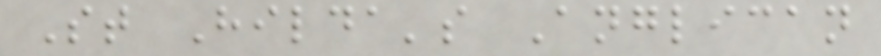St Hilda's Anglican
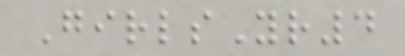GirlsYr4
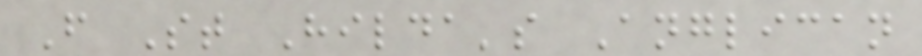F St Hilda's Anglican
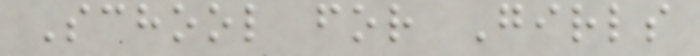School for Girls
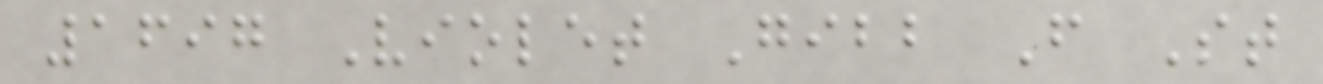1697 Violet Gibb F St
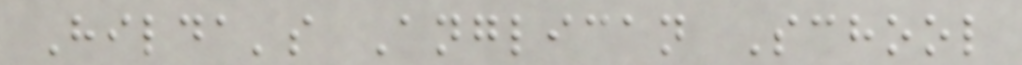Hilda's Anglican School
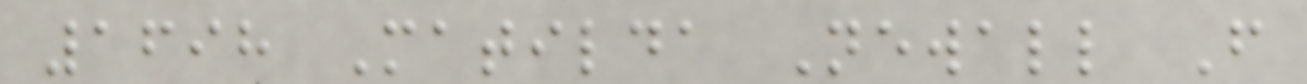1698 Matilda Newall F
